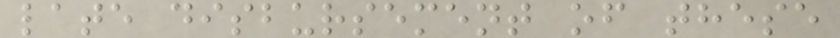late disbursement of these
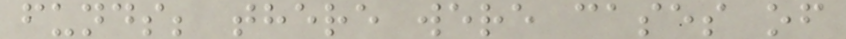funds; there were cases of
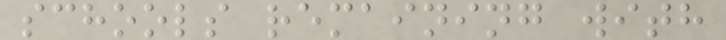schools remaining with
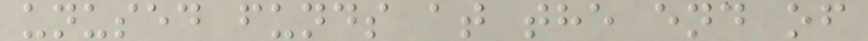unused funds at the end of
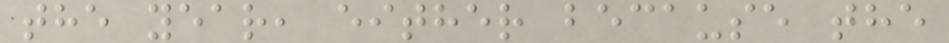the year, either because the
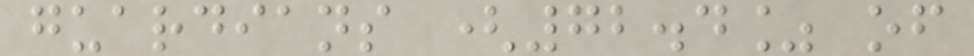guardians (72.4% of
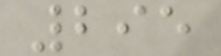295
